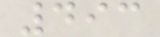493
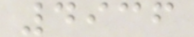4936
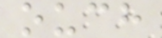ouch
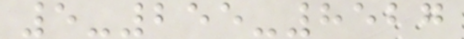5-255-8527
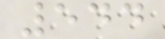544
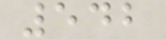542
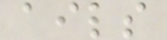ails
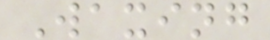Waxing
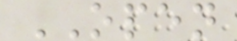OPEN
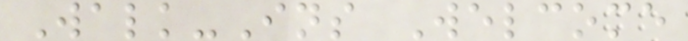Walk-Ins Welcome
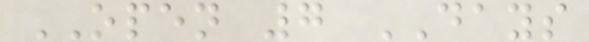OPEN 7 DAYS
